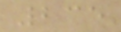235
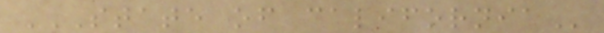STATE OF CALIFORNIA
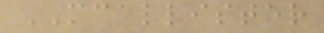MCALLISTER
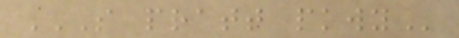S PRATT PKWY
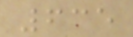635
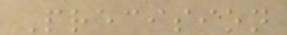Precision
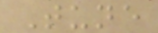Tune
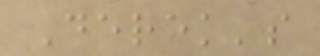Derek's
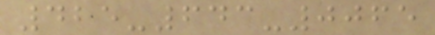425-643-0065
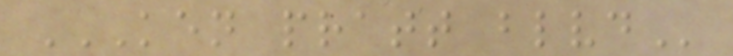KEN PRATT BLVD
